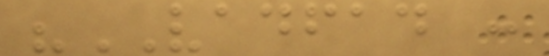"VADFAD :
